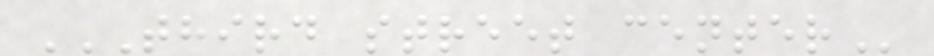THIRD STREET CENTER
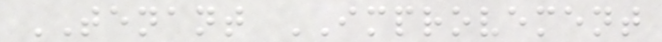TENANT IMPROVEMENT
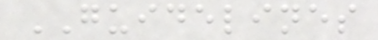GUIDELINES
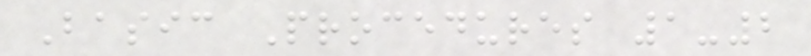Basic Procedures 1-2
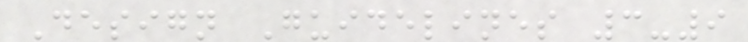Design Guidelines 3-9
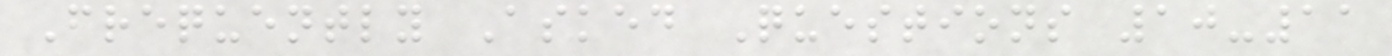Frequently Asked Questions 10-11
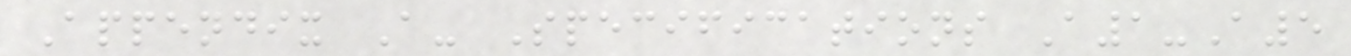Appendix A- Specifications A1-A5
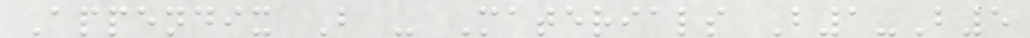Appendix B - Materials B1-B5
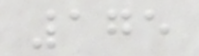175
